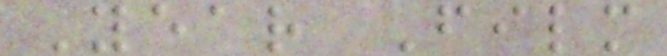Year Film
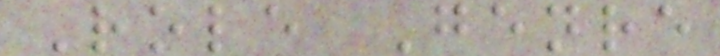Role Genre
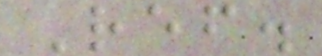Ref.
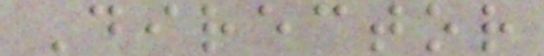Director
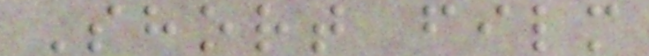Short film
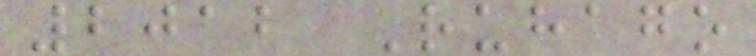2012 Ruhago
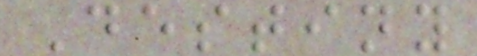Destiny
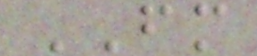FM
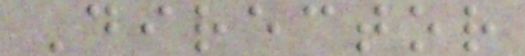Director
